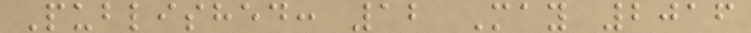Published: 12 May 2016
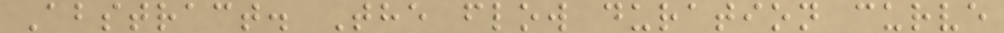Abstract. The flow duration curve
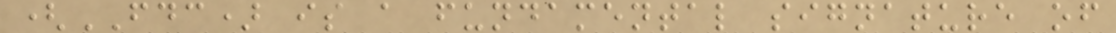(FDC) is a fundamental signature of
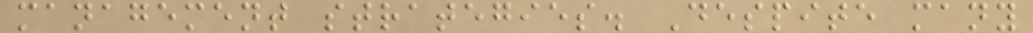management strategies. Despite many
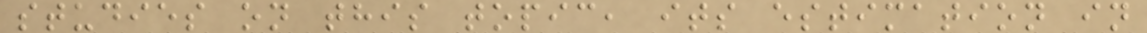studies on this topic, its estimation in
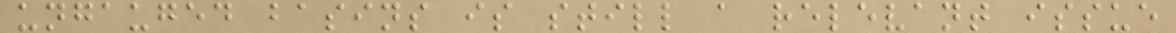ungauged basins is still a relevant issue
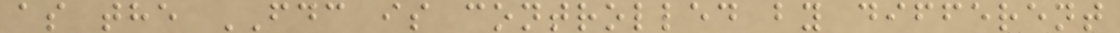as the FDC is controlled by different
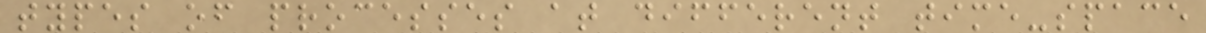types of processes at different time-space
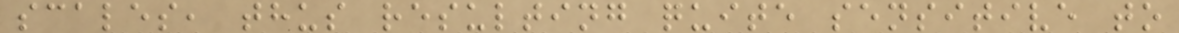scales, thus resulting quite sensitive to
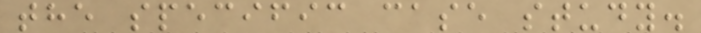the specific case study.
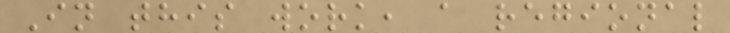In this work, a regional
